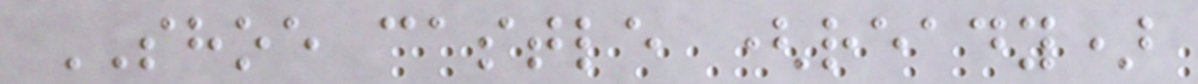SHOE castle (ready)
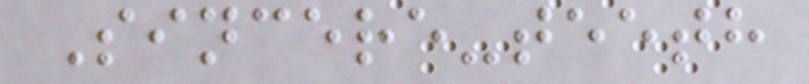Sincere-teeth
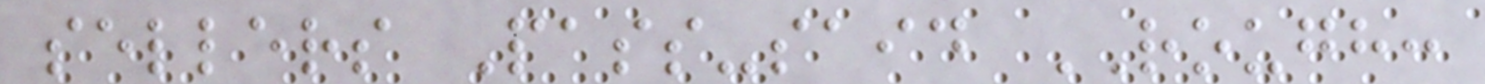sellers Pass-said ROUGH:
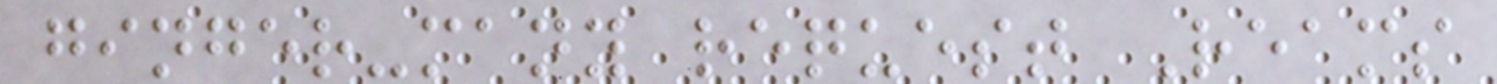ginger-many request Reams
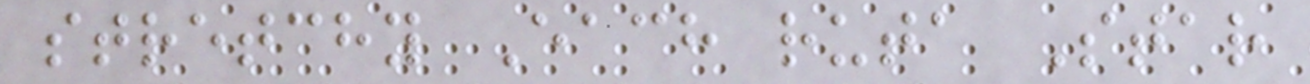stretchy Each ruta Star
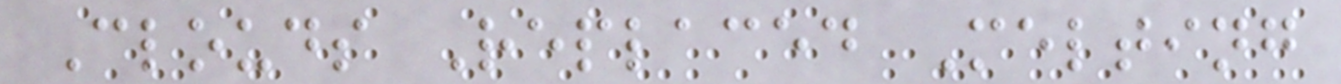Clouds Replaced Melting
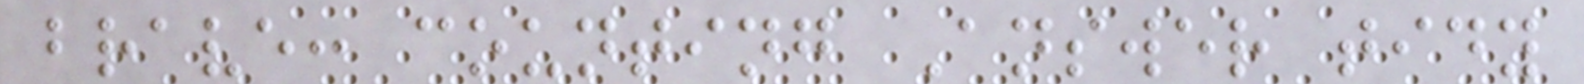brave: counting Answer tidy
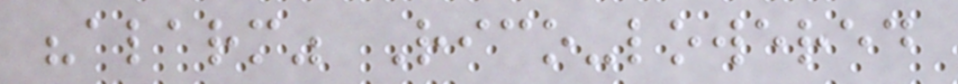"alarm" Rico-lowered
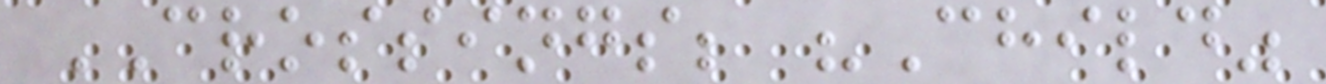CROSSINGS; "Child"
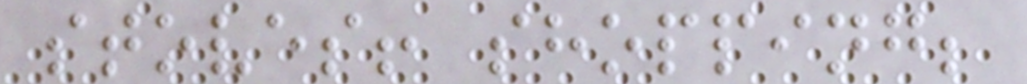stoves! shopping;
